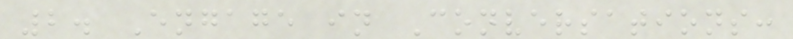2. Engage in Conversations:
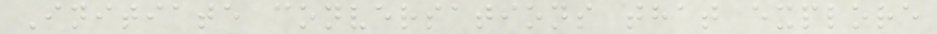Initiate conversations that explore
